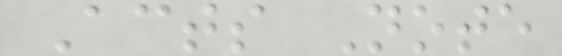Acts Note
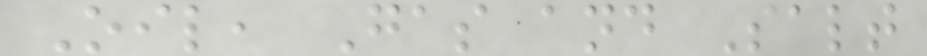Oil, Gas and Salt
